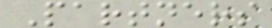Partners
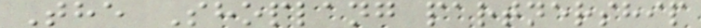The Shoplang partnership
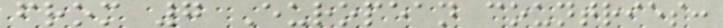from 7 European countries:
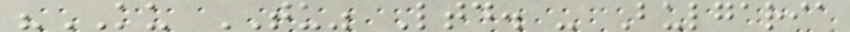"KU TU" Ltd. - Bulgaria
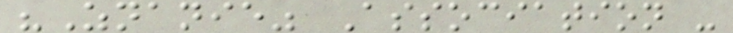"Znanie" Association -
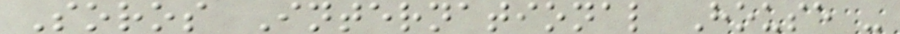Soros International House -
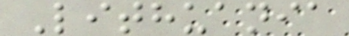Lithuania
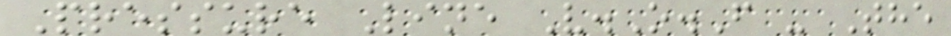Pressure Line V.O.F - The
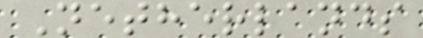Netherlands
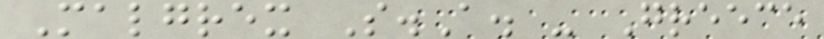Malgrex S.A. - Greece
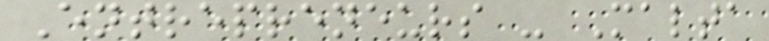Entrepreneurs - Malta
